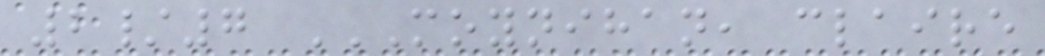2/7 MOYNIHAN, CLAIRE
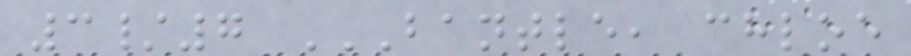3/7 BANTLE, CHLOE
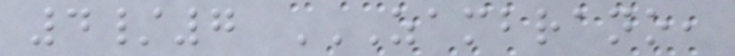4/7 ZAMBRANO,
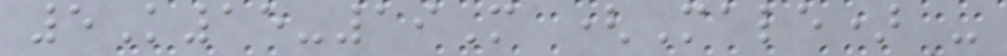5K15-19M (Male) -
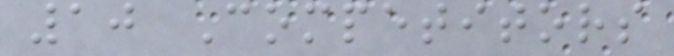10 Competitors
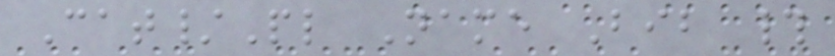Cat/Pl Name Bib #
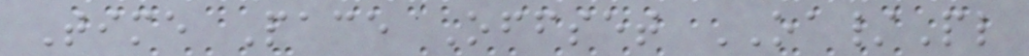Time Pace Offset OA/Pl
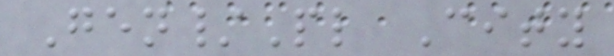Gen/Pl City
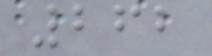262
